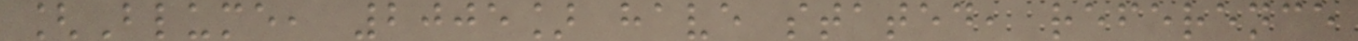[Blume, 2005] have stated, reference
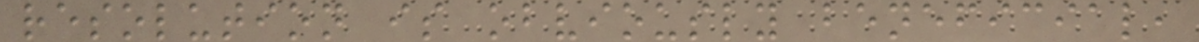resolution is obviously beneficial,
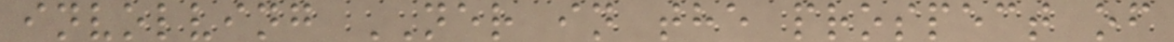involving NER in the prospect of
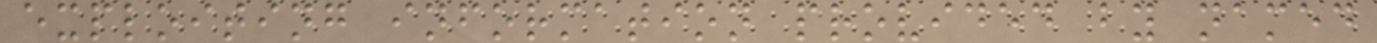exploiting information provided by named
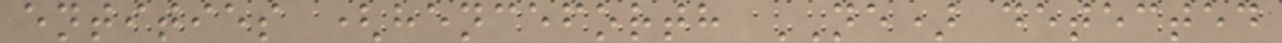entities (henceforth NE) detected
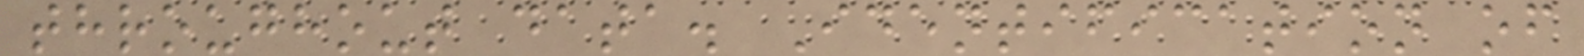throughout data. Identification of
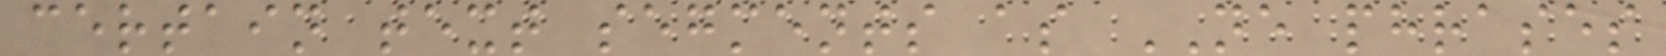certain text segments as NE phrases
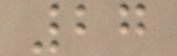27
